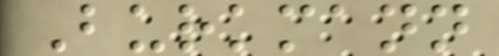Burkmann
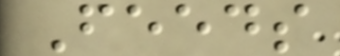Feeds
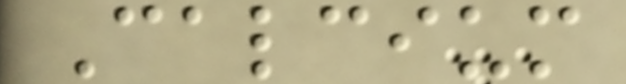Calcium
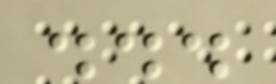...
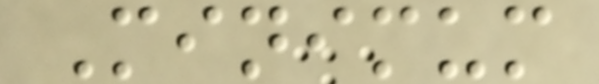Minimum
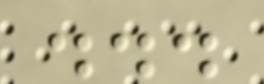...
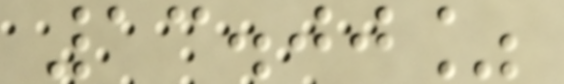13.00%
